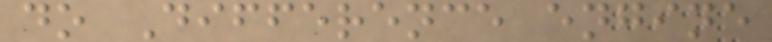do Difference engine
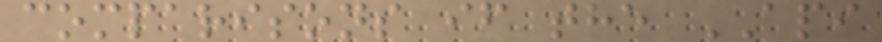comparisons if the API
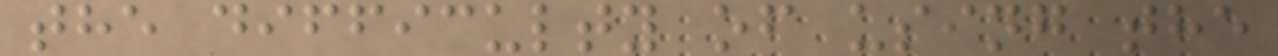the difficulty of using the
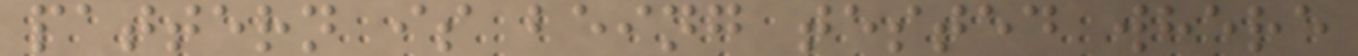pattern is being tested where
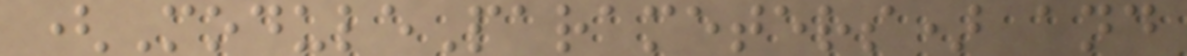(ModuleParameters) and
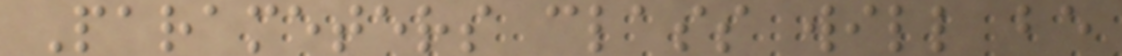Parameters class will be
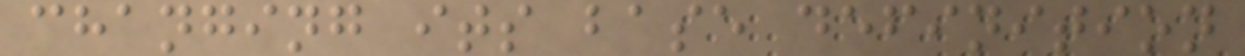changing its base definition
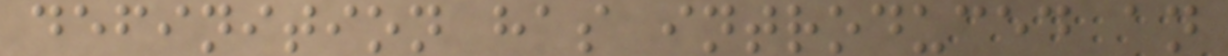definition has introduced an
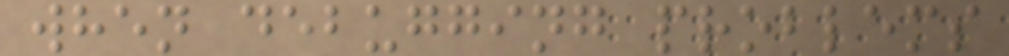when debugging problems
